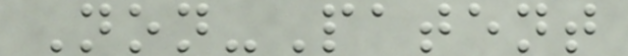Non-Patent
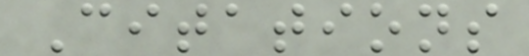Citations
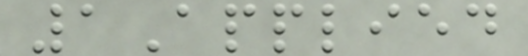1Applied
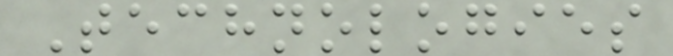Technologies
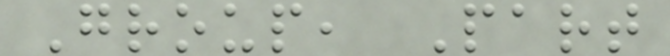Group, Part
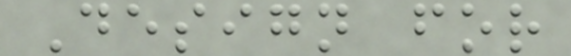Design for
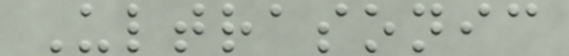Ultrasonic
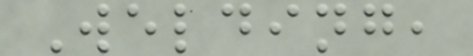Welding,
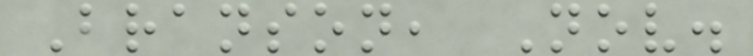Branson, Nov.
